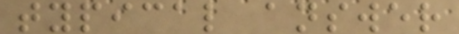typical answer
